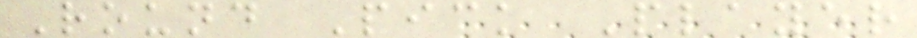Round Pick Player
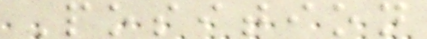Position
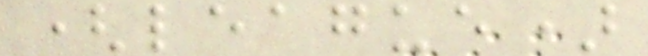(league)
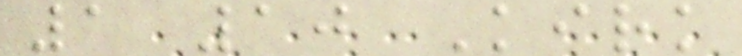1 10 Kirk
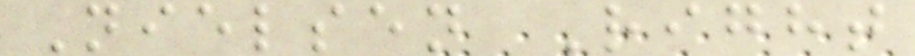Nielsen Right
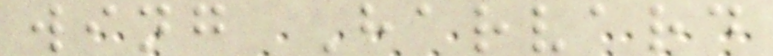wing Harvard
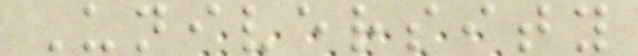University
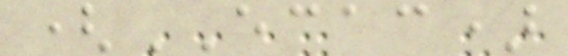(ECAC)
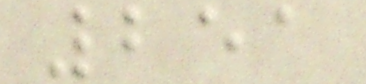251
